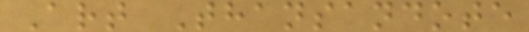Art Thansandote
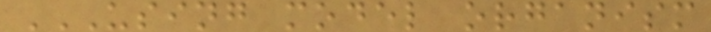USING MODEL ORGANISM
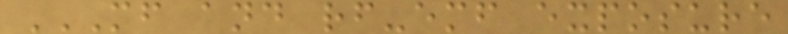MF AND RF-EMF EXPOSURE
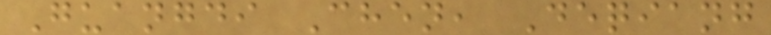Guangdi Chen, Deqiang
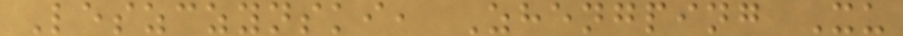Leszczynski, Zhengping Xu
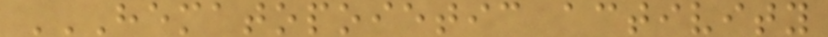HEMATOPOIETIC ACTIVITY
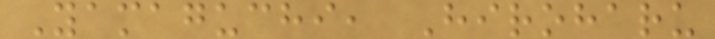Yamaguchi, Hiroharu
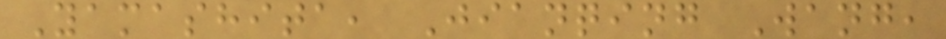Yamashita, Jianqing Wang,
